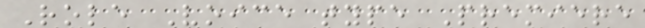Role Voice type Premiere
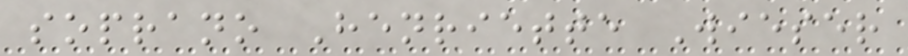soprano Henriette Wieser
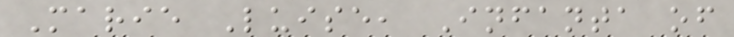Marie Luise, Infanta of
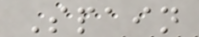Spain
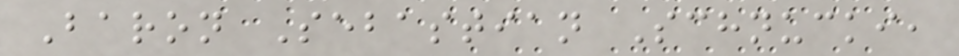Baron Sebastian Schnucki,
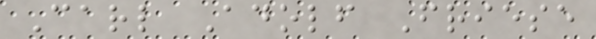Carl Adolf Friese
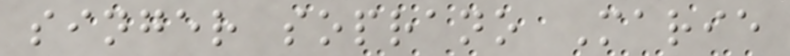singer soprano Marie
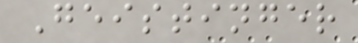Geistinger
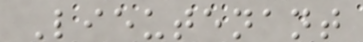Lieutenant
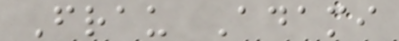Frau Adami
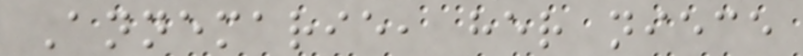Annemarie, her niece
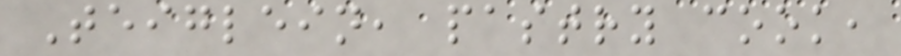Teiglein, pastry cook,
